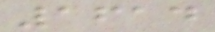1614
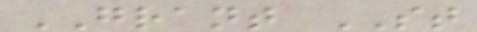GRANT ST
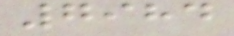7984
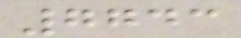7743
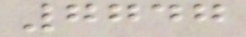7747
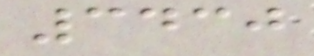3430
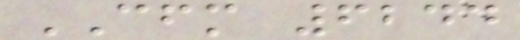CFM 6244
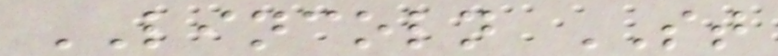LINCOLN ST
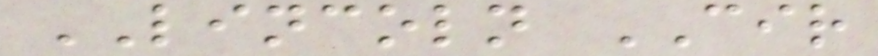LINCOLN CIR
